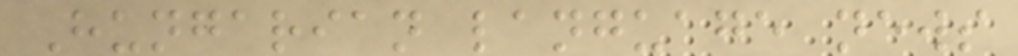Hungarian language news
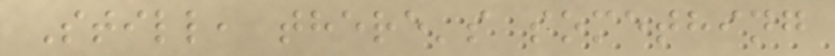Still, there's something
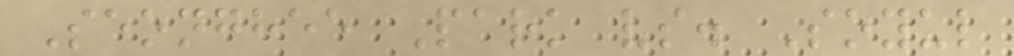Seonghee Park vs. Soyul
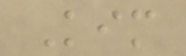Kim
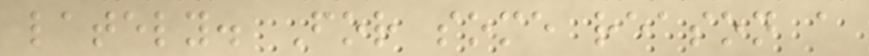lately. For some reason a
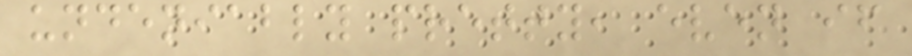undeniably pretty, even if
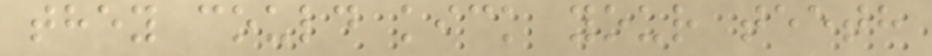they could kick your teeth
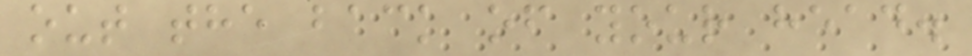out the back of your head.
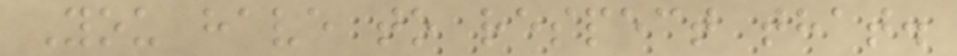You have to respect that.
